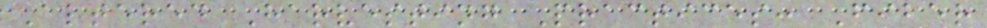Altered Harvesting Practices: Fiber
